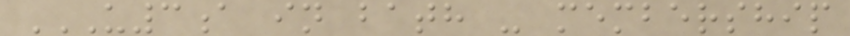U3A IN BATH - MEMBERSHIP
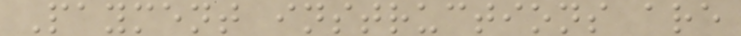Payment instructions are
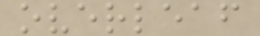overleaf
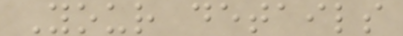Your details
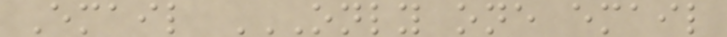Email ONLY ONE EMAIL
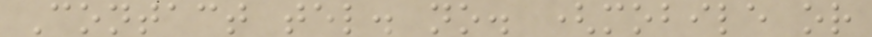Contact tel. no. (mobile or
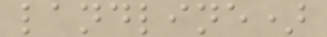landline)
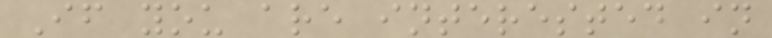If you are interested in
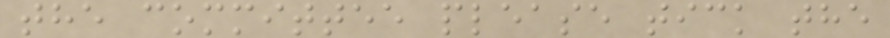the committee please tick the
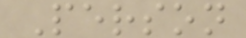Person
